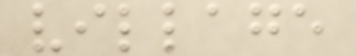village
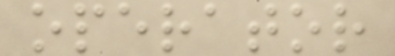operator
